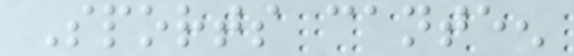Sports canteen
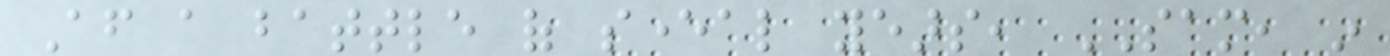After a battle of several years, SAM, in
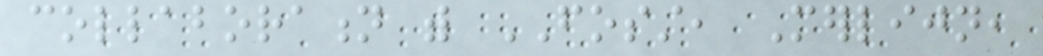collaboration with FOSST, Merlijn,
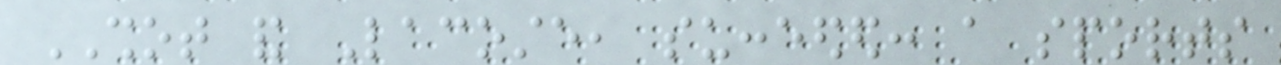SHOT and Lacoste, succeeded: a sports
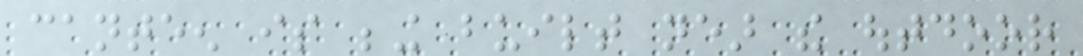canteen is being built near the outdoor
